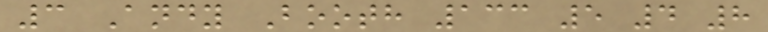3 Andy Booth 133 5 4 8
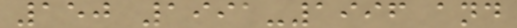150 1991-1996 and
